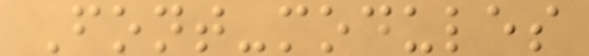Font-modules
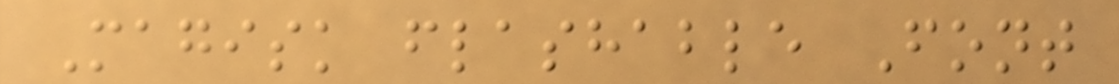Magisk flashable Font
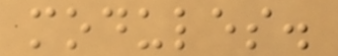modules.
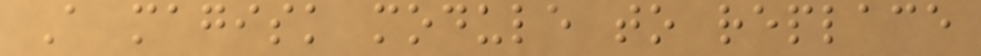A magisk module to replace
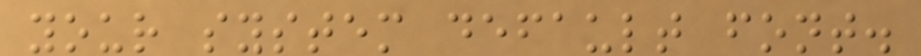your system default font.
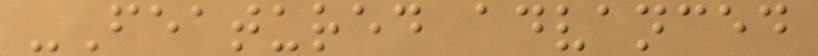-Featured advanced
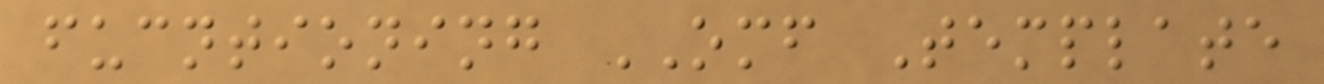fucntioning OMF Template
